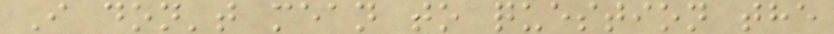I don't mean to question the
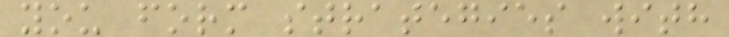you form strategies with
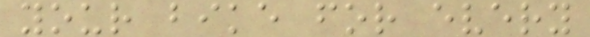your bike for every
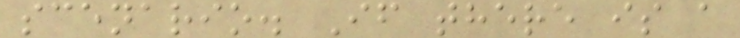scenario. If there is a
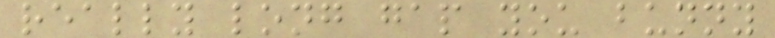really long gap you bunny
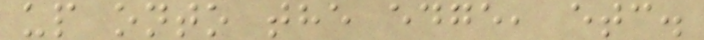up onto the edge, etc.
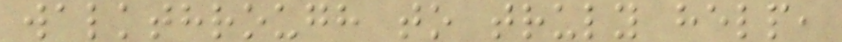walkthrough to truly help,
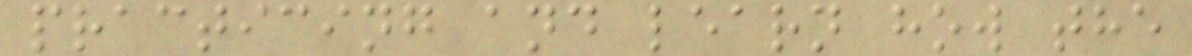practicing and learn how the
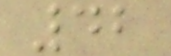42
